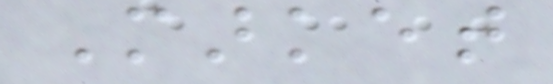Market
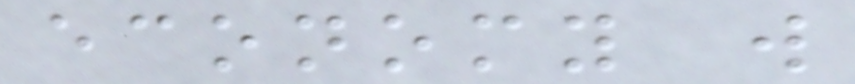economy will
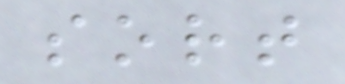sort
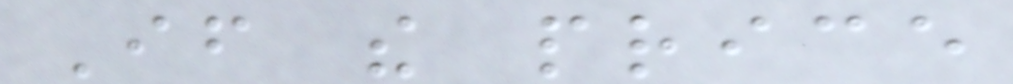If the price
